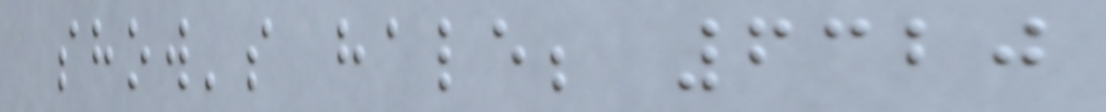show's hale; 6320
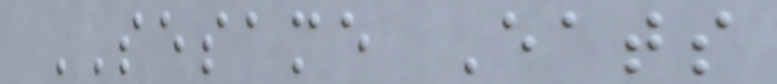SESAME Eats
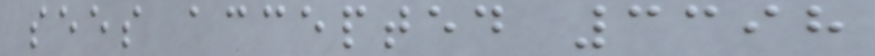sees accepted 3398
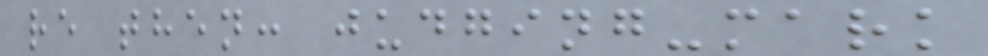re then: judging-mark
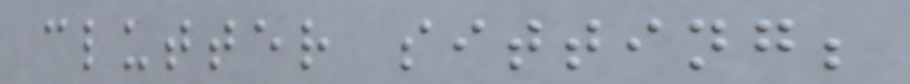clutter sitting;
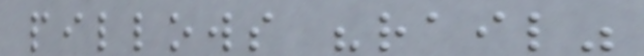pillows "rail"
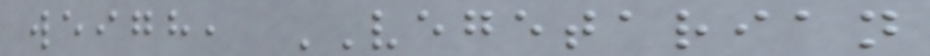weigh, VEGETARIAN
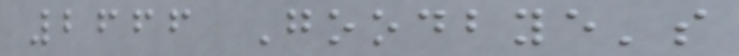2666 Goodbye's
